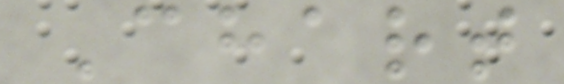Chart
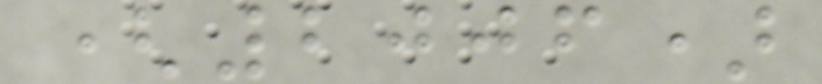(2006)
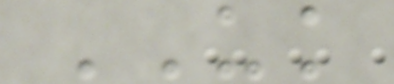UK
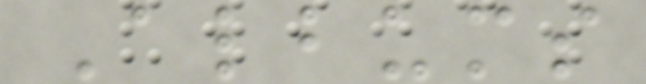Albums
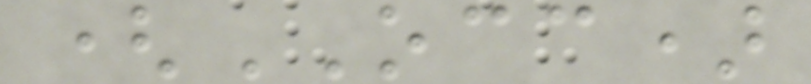(OCC)
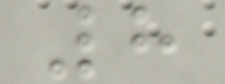8
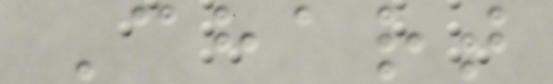Chart
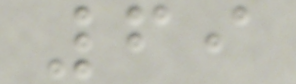69
